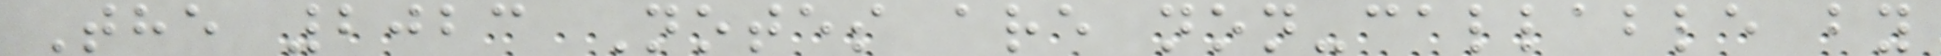The 2023 Notes are non-callable by
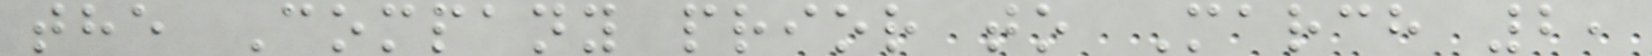the Company prior to March 2,
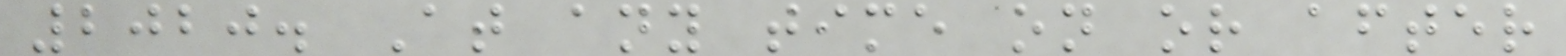2020. At any time on or after
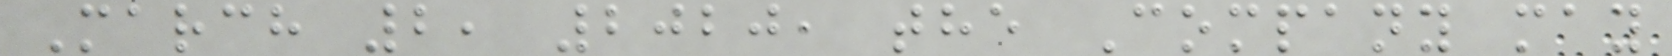March 2, 2020, the Company may
